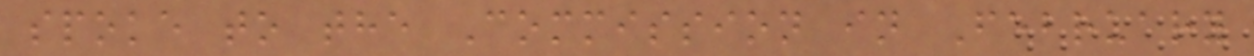spoke to the Commission in February
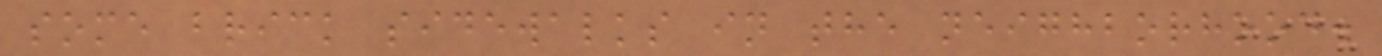some brick sidewalks in the neighborhood.
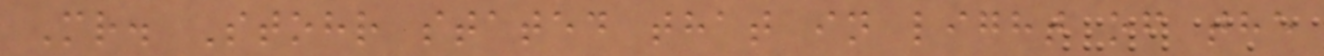Mr. Stohr stated that in light of the
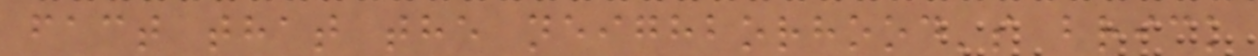fact that the neighborhood's brick
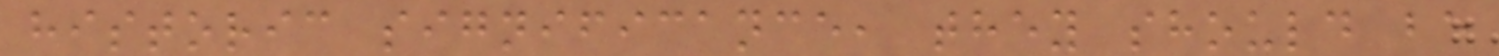historic significance, they should be
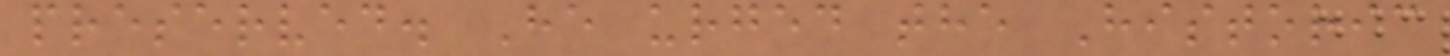preserved. He urged the Historic
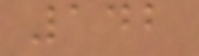142
